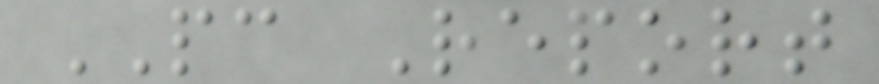PC Report
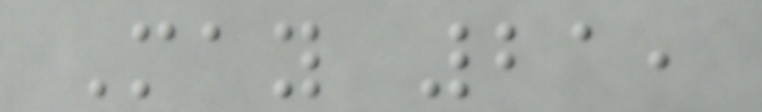May 21,
